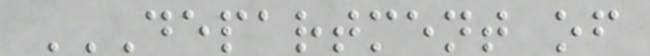DEPARTMENT OF
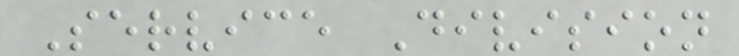Service Division
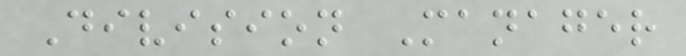Division Manager
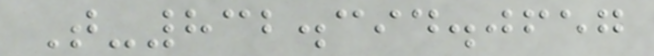T-832.394.0657
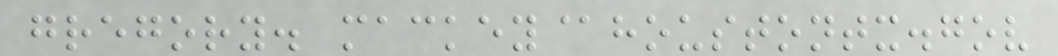gregory. mackey@houstontx.gov
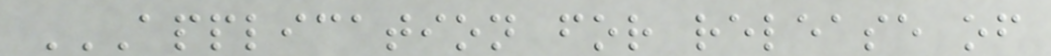APPLICATION FOR RELEASE OF
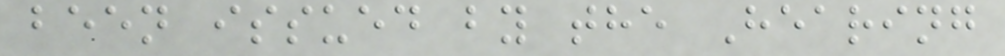been issued by the Hearing
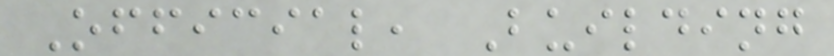Official, Building
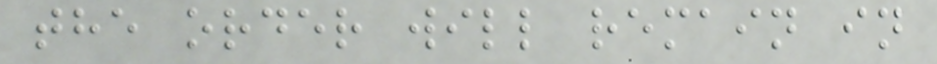the order will remain in
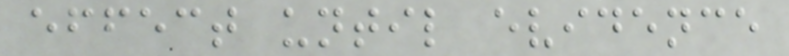effect until evidence
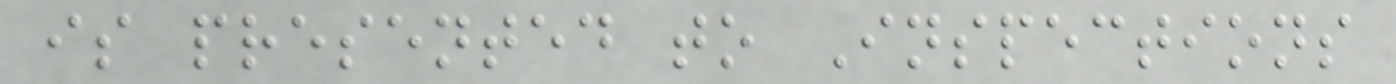is presented to Inspections
